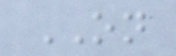ON
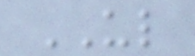UL
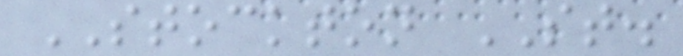STOCKTON ST.
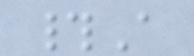#A
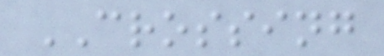CROSSING
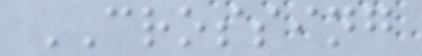CROSSING
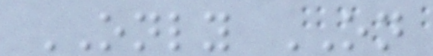ONLY ON
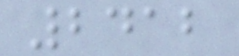2412
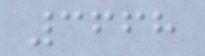3668
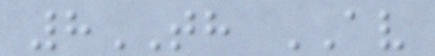8TH AV
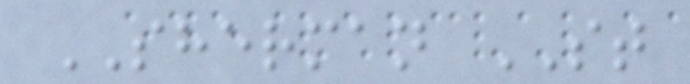SHERMAN ST
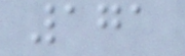171
